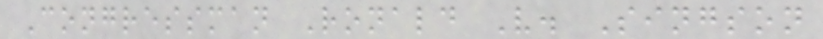Congressman Ronald V. Singson
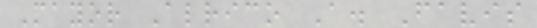Mayor Alrico A. Favis
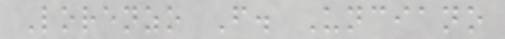Lorenzo F. Unciano
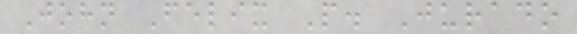John Felix P. Jurado
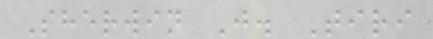Sherwin J. Tiri
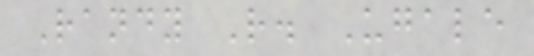Randy R. Ugale
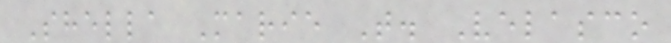Shella Marie T. Velasco
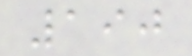190
